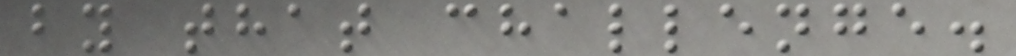by that challenge.
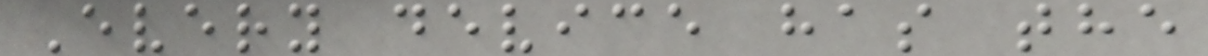Every device has the
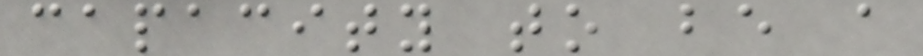capacity to be a
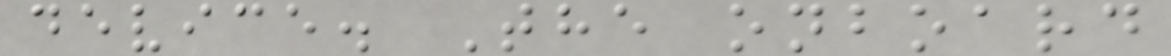device. The onboard
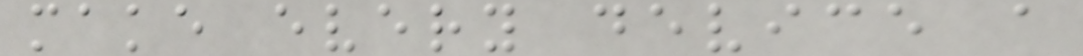make every device a
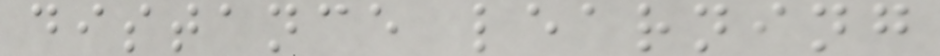distance learning
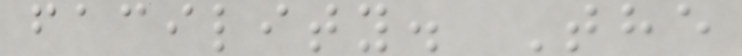facility. The
